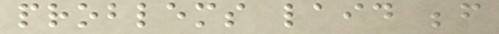problems laid before
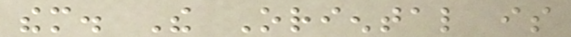them. The Oriental is
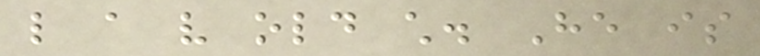like a very old child. He is
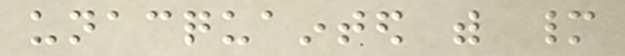unacquainted with many
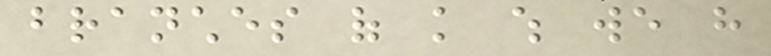branches of knowledge which we have
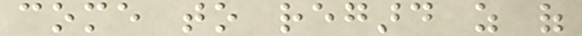come to regard as of
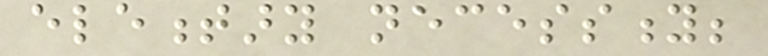elementary necessity;
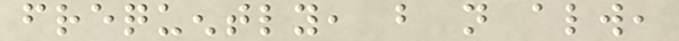frequently, but not always,
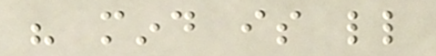his mind is little
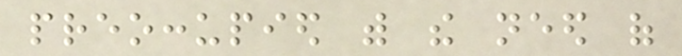preoccupied with the need of
